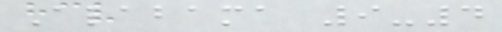Alabama 9-4
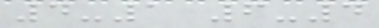4-1 6-4
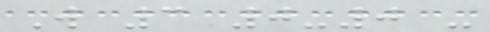W 3 0-0 -
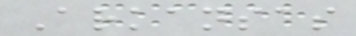Arkansas
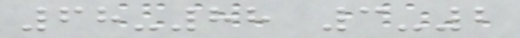68-88 3-2
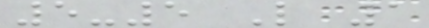5-5 L 1
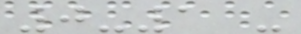0-1 -
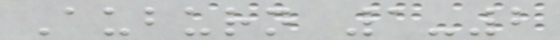Auburn 1-2
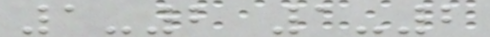1-2 1-2
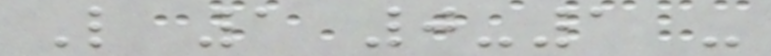L 1 0-1 -
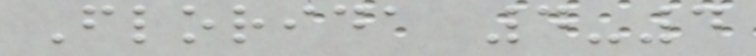Florida 4-4
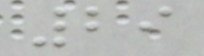29
